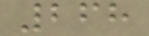268
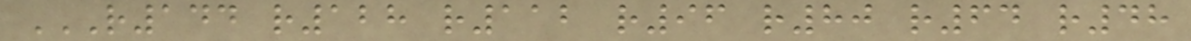R144 R128 R112 R96 R80 R64 R48
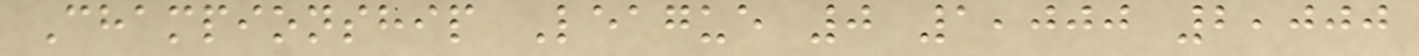Championship League 0 1,000 2,000
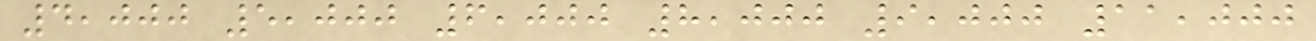4,000 5,000 6,000 8,000 9,000 11,000
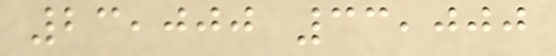23,000 33,000
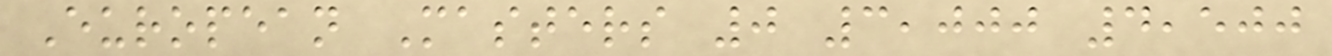European Masters 0 3,000 4,500
